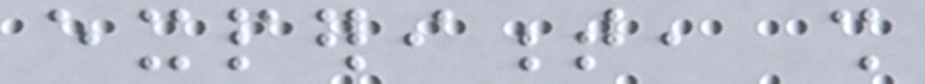experiment, shall
